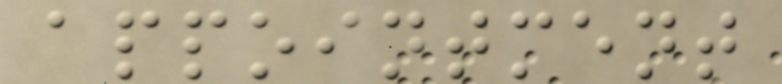appointment
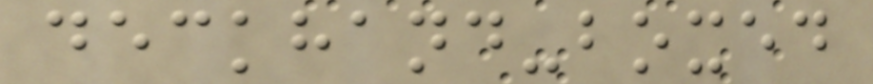deckhand-boxed
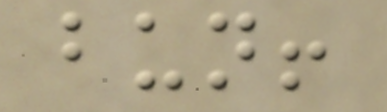bun!
